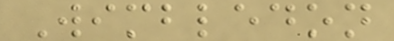Wimbledon
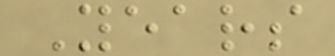Years
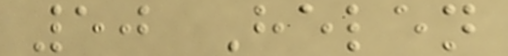50 Helen
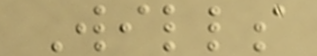Wills
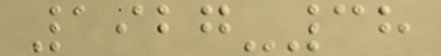1927-38
